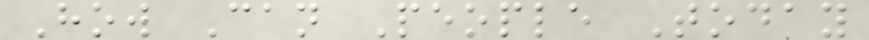How Can People Today
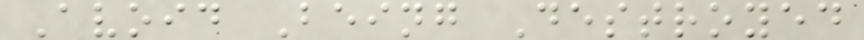Avoid Being Destroyed
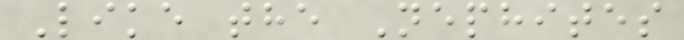Like the Nephites
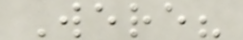Were?
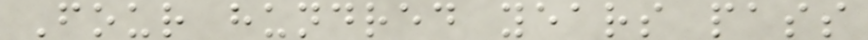Four hundred years pass
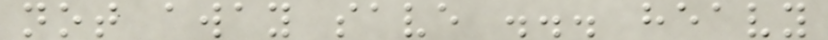not away save ... heavy
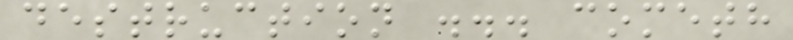destruction ... cometh
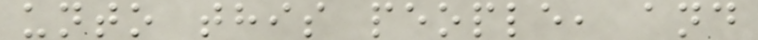unto this people, and
